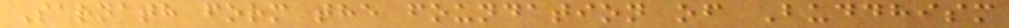Sarnath form the foundation of Buddhism
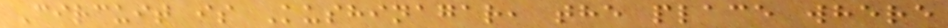Circuit is Kushinagar, the place where
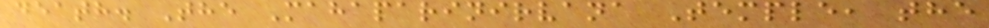death. The Mahaparinirvana Temple, the
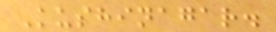Kushinagar.
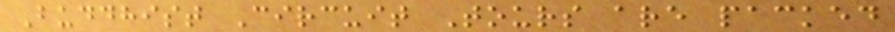Buddhist Circuit Tours are packed
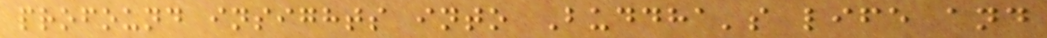profound insights into Buddha's life and
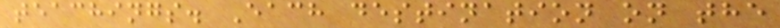teachings. Each destination on the
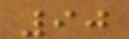90
